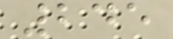245
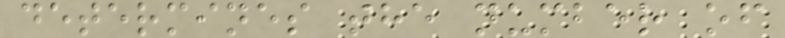determines the number of
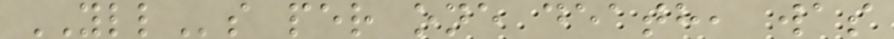YLLs per one death, was
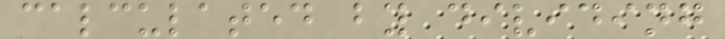calculated by dividing
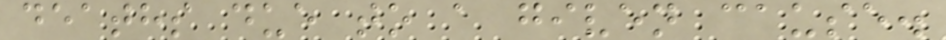deaths due to a given cause.
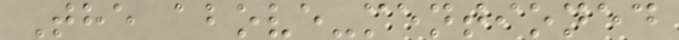The above-mentioned
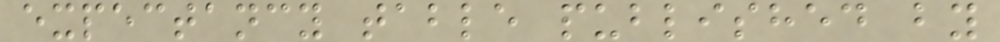expectancy table published by
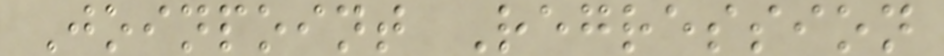Joinpoint Regression
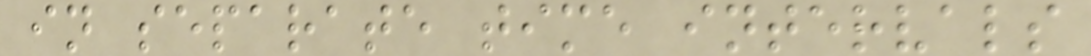in separate time intervals
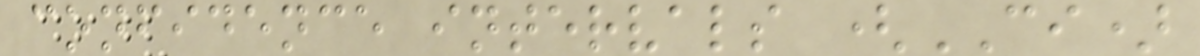confidence intervals (CI)
